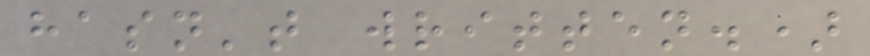hasn't written.)
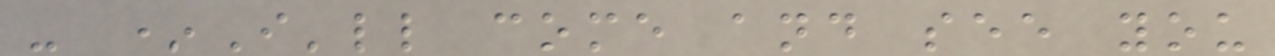- *I'll come and see you
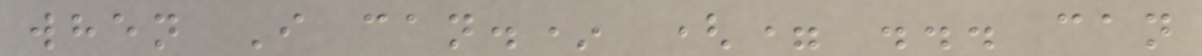when I can.* (= ... can
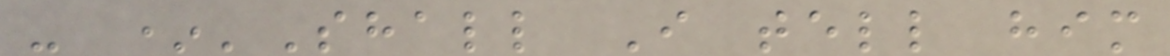- *'Shall I tell him
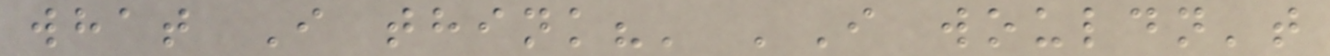what I think?' 'I wouldn't
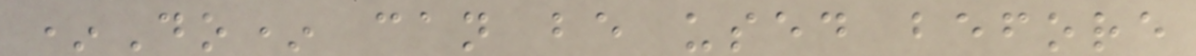*Do* can be used before
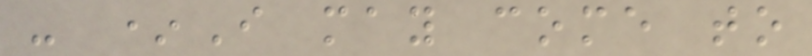- *I may come to
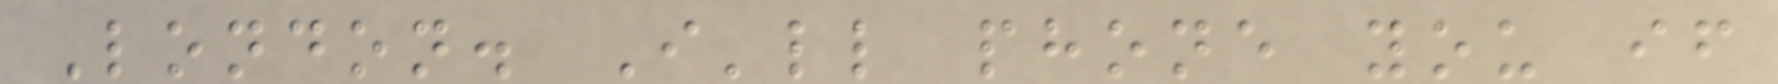London. I'll phone you if
